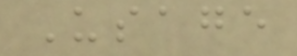Usage
